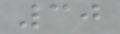30
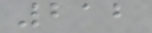212
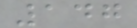147
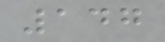147
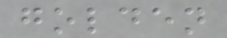golden
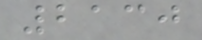2130
